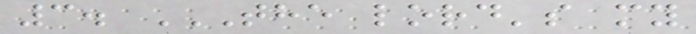3. THE LORD'S MY
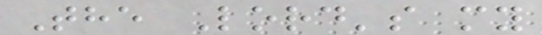The Lord's my
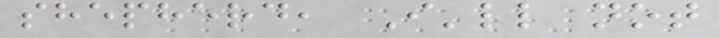shepherd, I'll not
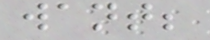want;
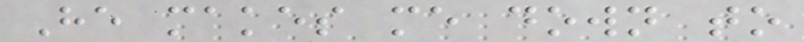He makes me down to
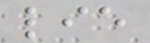lie
